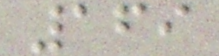169
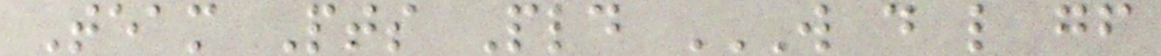Team Pts Pld W D L GF
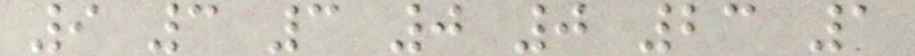9 3 3 0 0 23 1
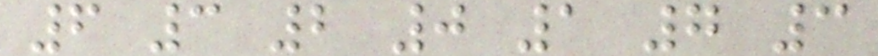6 3 2 0 1 7 3
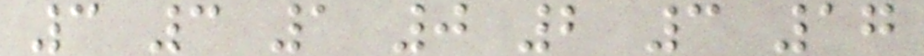3 3 1 0 2 3 17
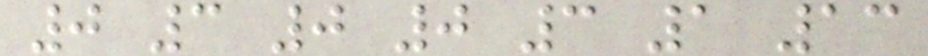0 3 0 0 3 1 13
